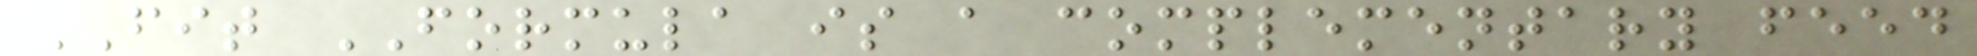FIT FORMULA is a complementary feed
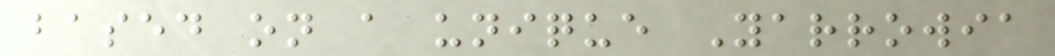based on a unique Yarrowia
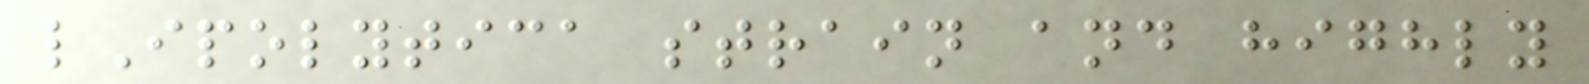lIpolytica strain and highly
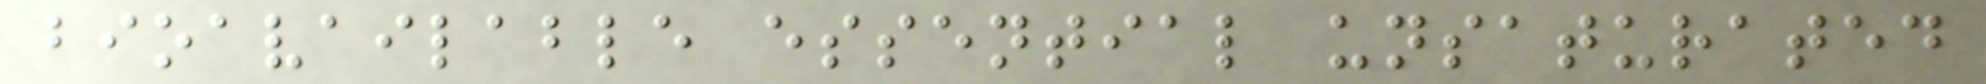bioavailable essential unsaturated
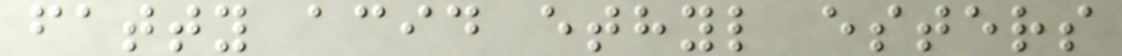fatty acid ethyl esters
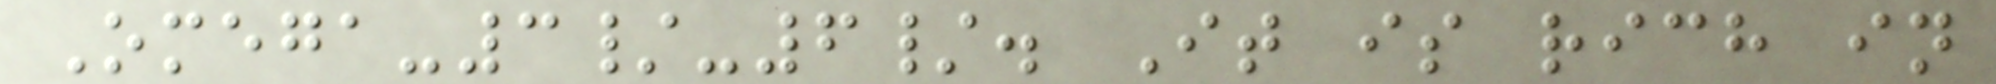Omega-3/-6/. It is rich in
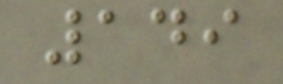149
